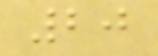20
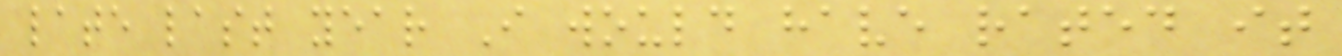late last year I would have rated it
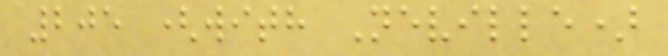205 (with Neville)
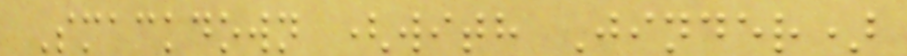Smackdown (with Jinder)
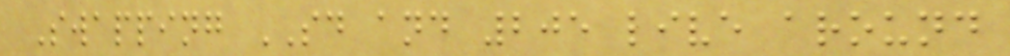Swapping SD and 205 live around
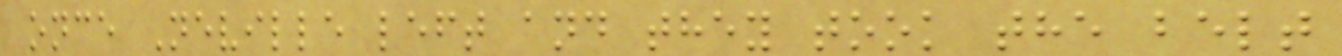once Neville left and they took the belt
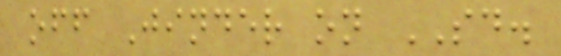off Jinder on SD.
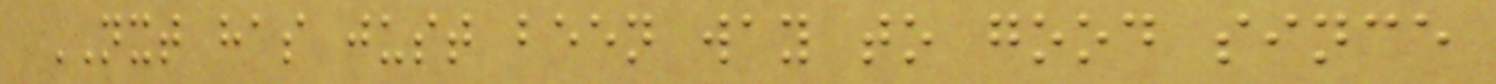NXT has just been way to good since
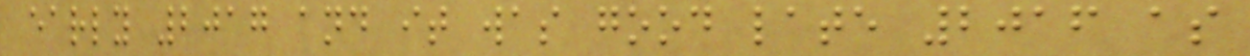early 2017 and it was good late 2016 as
